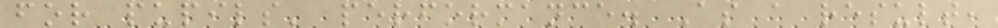for pupils' performance. As a result,
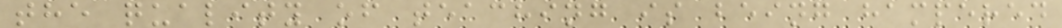the quality of teaching is being hampered
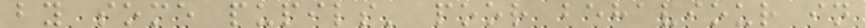by some pupils' poor behaviour in
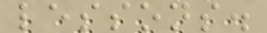lessons.
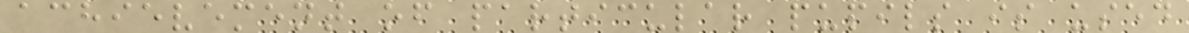achievement of particular pupils is used
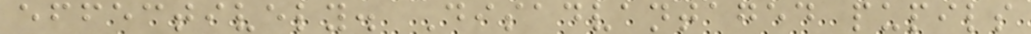effectively. Disadvantaged pupils
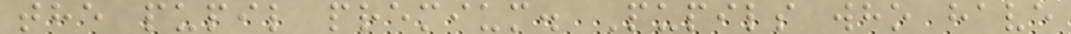the pupil premium. Pupils who have
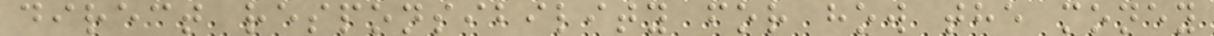direct responsibility for how the money
